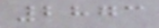2873
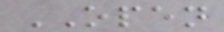OPEN
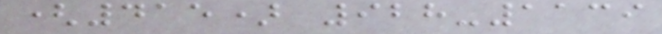(415) 928-1139
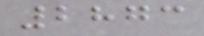2873
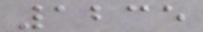1235
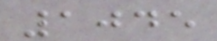1045
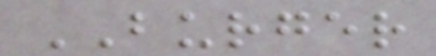BURGER
